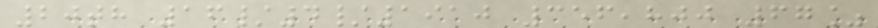20th 16/4/1910 356,800 67%
